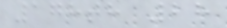178th 28
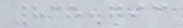835.793
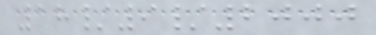18/9/2000
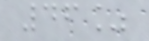46%
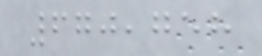670,758
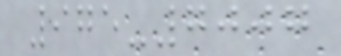975-7007
